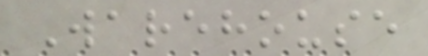Warehouse
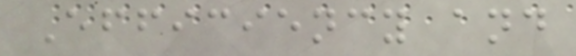Efficiency and
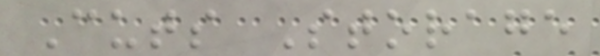Cuts Storage
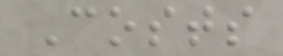Costs
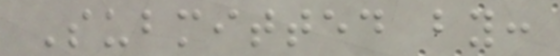Submitted by:
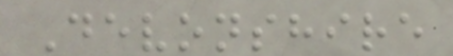Devonshire
